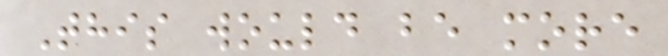This would be more
